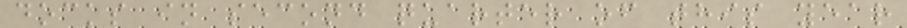docks in second quarter of this year
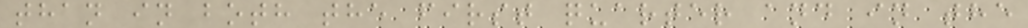than in both the first quarter and in the
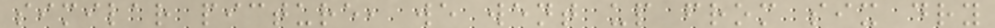similar picture, we went up from six dry
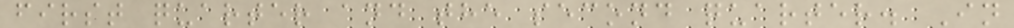first quarter and the second quarter. In
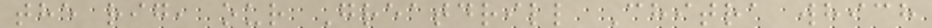the rig, our Greatdrill Chitra which
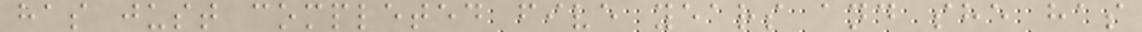has just completed five years and she has
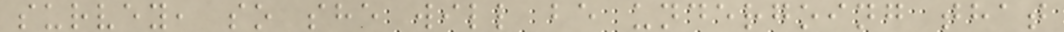survey, so she will be undergoing that
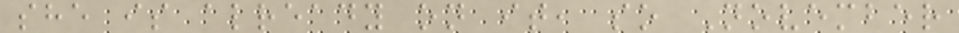she is already on it, so November
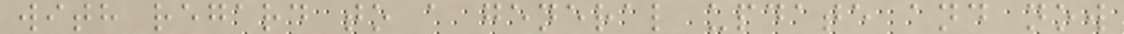with regard to a general update and now
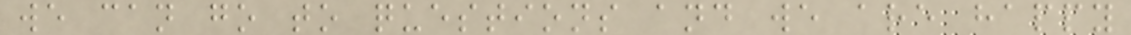we can go to questions and we are happy
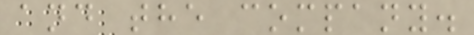and the company.
